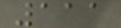111
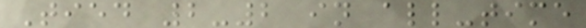Tied 2-2 in all-time
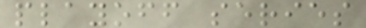playoff series
